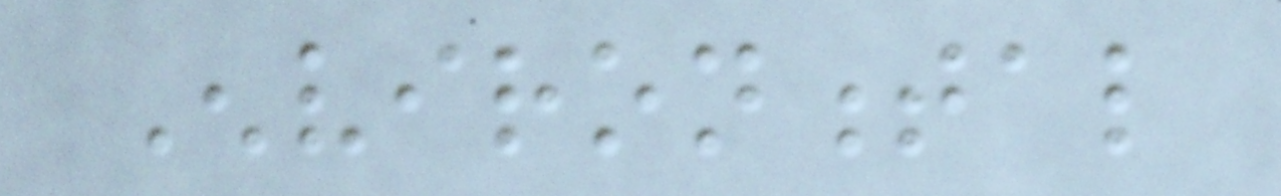Environmental
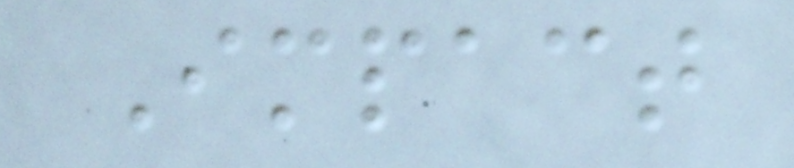Impact
